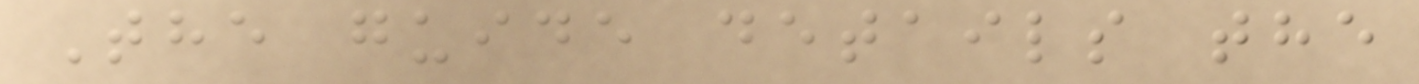The guide details the
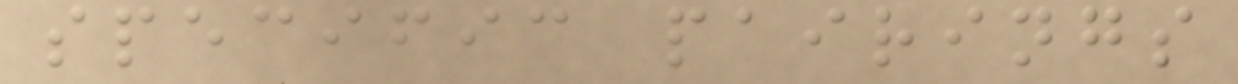specific pairings
